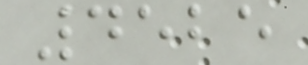4525
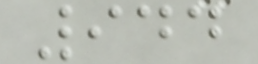944
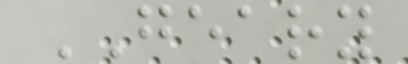GEARY
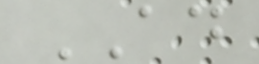AD
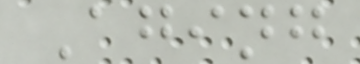Aging
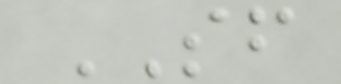SF
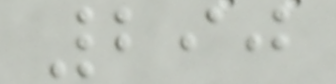290
